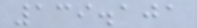139.101
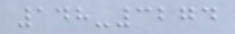148-3274
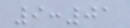9:01
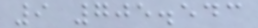9 705.543
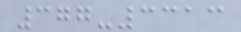377-3313
